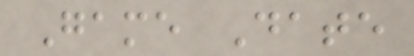Game Date
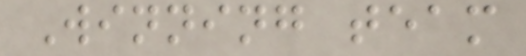Winning team
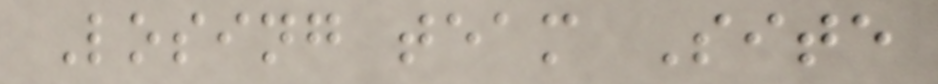Losing team Site
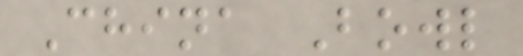China Bowl
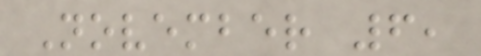November 6,
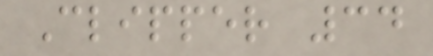Clipper 34
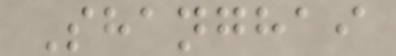Shanghai
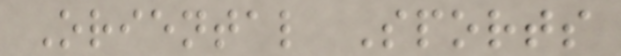Oriental Sports
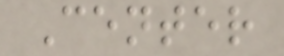Center
